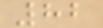82
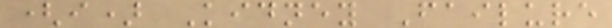(i) Kidney Failure
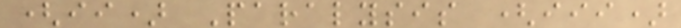(ii) Paralysis (iii)
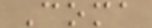Coma
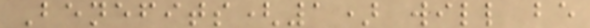Benefits(1) will be
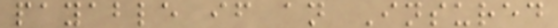payable if an Insured
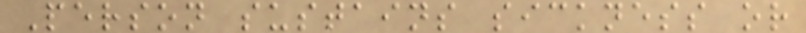Person sustains sickness or
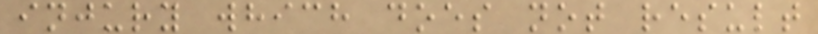injury which does not result
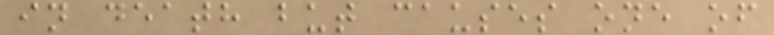in death but causes one of
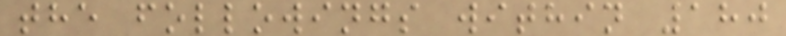the followings within 180
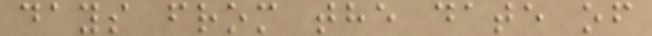days from the date of
